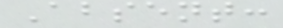Absent:
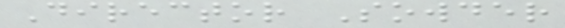Director Sowder
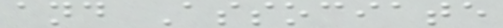and Associate
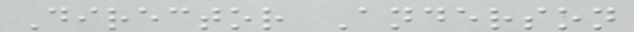Director Anderson
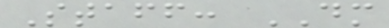Staff: DM
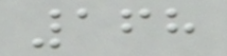168
